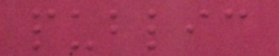public
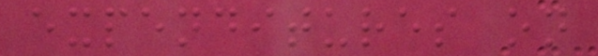expenditures on
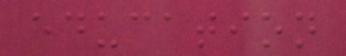education
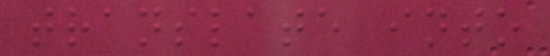translate into
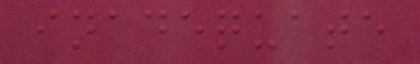inadequate
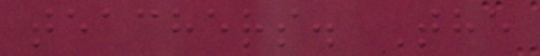teachers. The
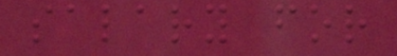salary for
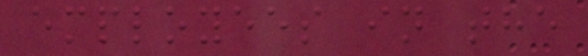employees in the
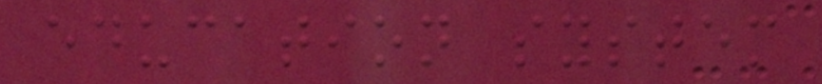education system
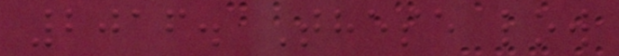2016. These low
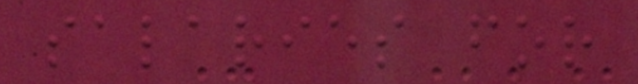salaries for
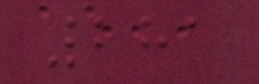281
